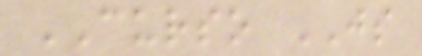CURSO JS
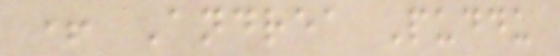+ Andrea Puddu
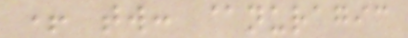+ tw: @nuragic
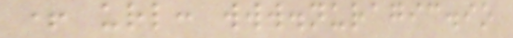+ url: www.nuragic.io
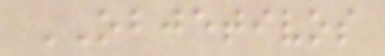OBJETIVOS
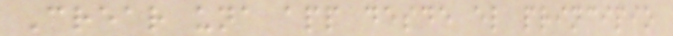Crear una app desde el principio
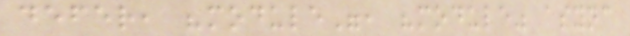defer, "module", "module" async
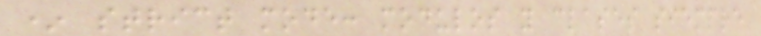* strict mode: modulos y clases siempre
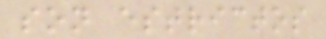son estrictos
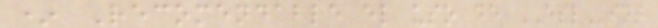* Recomendable el uso de ESLint
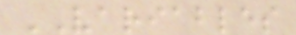VARIABLES
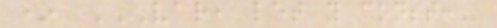* VAR, LET Y CONST:
